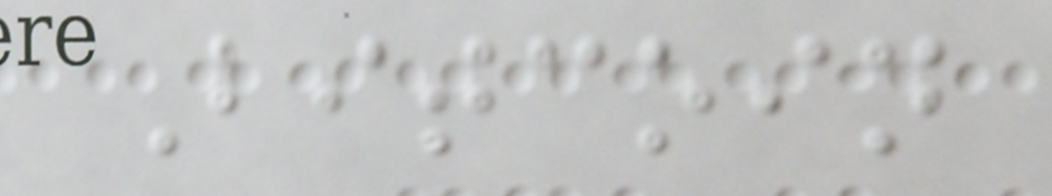Bitcoin
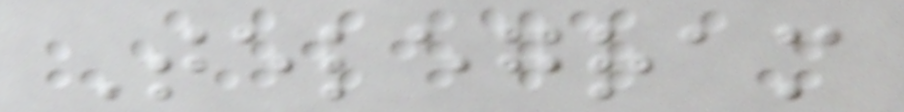Telegram
